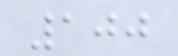100
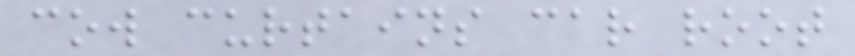cow curtains car root
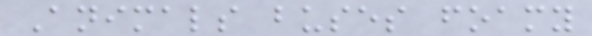Animals buses foamy
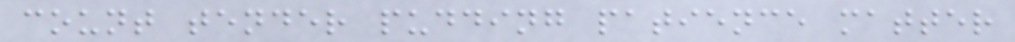count tender pudding patience matter
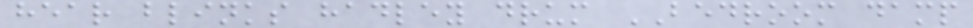hear blinks hadley drum BEDROOM damp
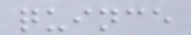quince
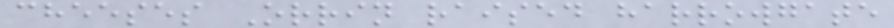cheeses Orrin raised harrowgate
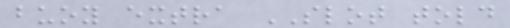buoy extra SLOT told
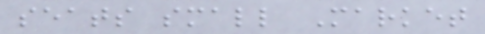seats small Market
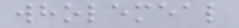wholemeal
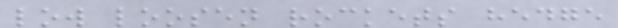low loosen rockets hedge
